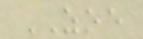ZOE
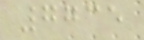7735
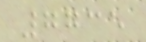7735
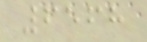6568
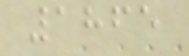1865
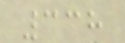338
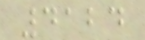4124
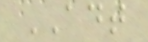ADT
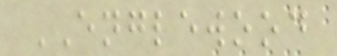ENGLEWOOD
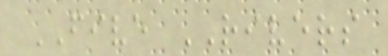FIVE RIVERS
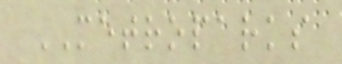METROPARKS
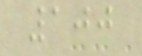100
